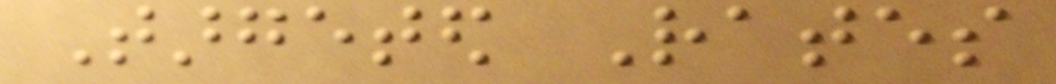Targeted Rates
